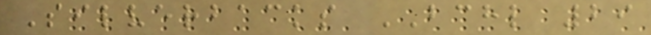Silverbacks BCHL 29
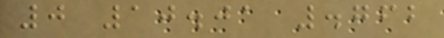0 10.01 .762
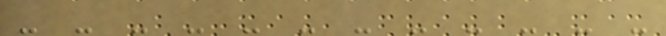- - - - - - - - - - - -
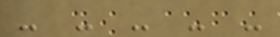- - - - -
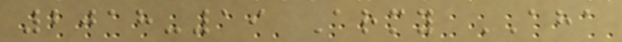2018-19 Army AHA
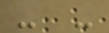- -
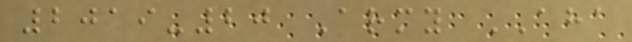2019-20 Army AHA
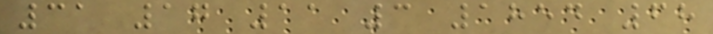31 17 11 3 1854 68
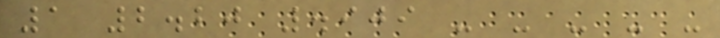1 2.20 .909 - - - - -
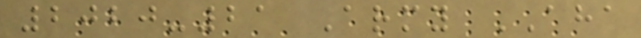2020-21 Army AHA
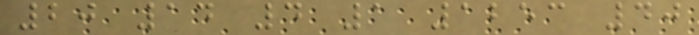20 14 4 1 1253 40
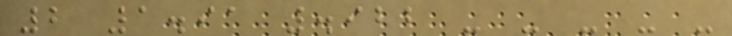2 1.91 .922 - - - - -
